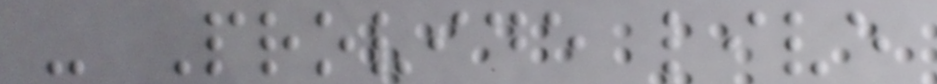- Provide live
